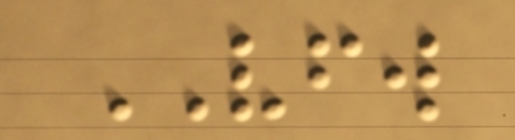VFW
